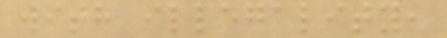with illegality,
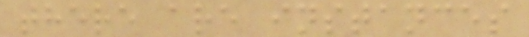there are instances
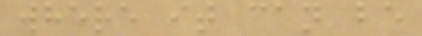where it can be
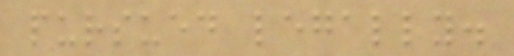pursued legally.
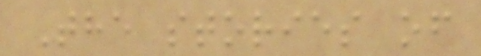The stories of
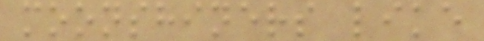moonshiners like
